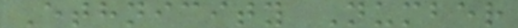Ethnicity Number
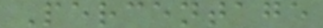Percentage
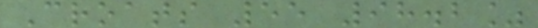Croats 55 98.2%
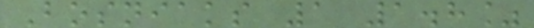Bosniaks 1 1.8%
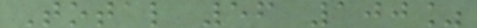Total 56 100%
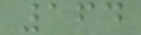164
